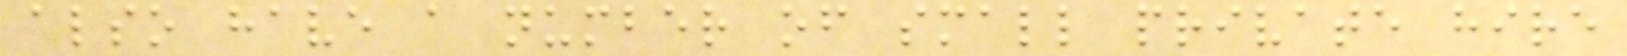also have a number of small private hire
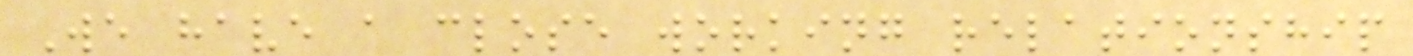We have a close working relationship
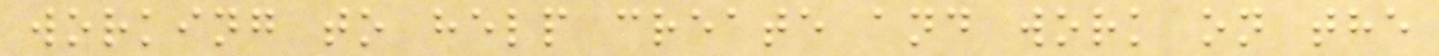working to help create and work on the
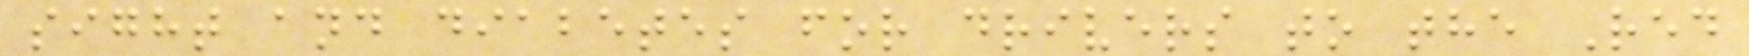sight and diabetes for drivers to the Red
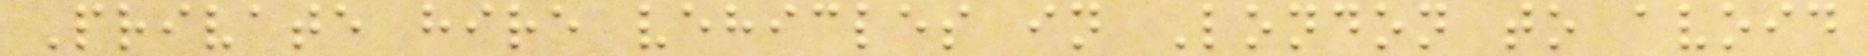Private hire vehicles in London to avoid
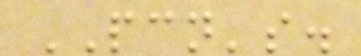PCN's.
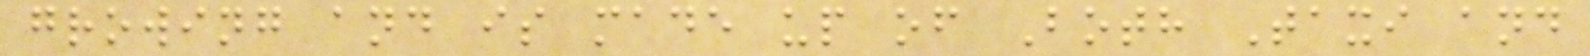growing and is made up of Both Taxi and
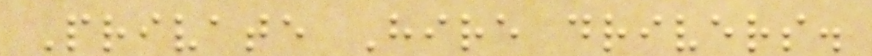Private Hire drivers.
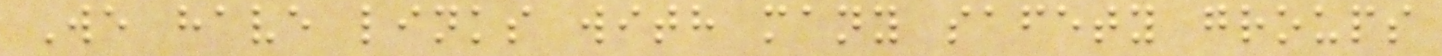We have links with many safety groups
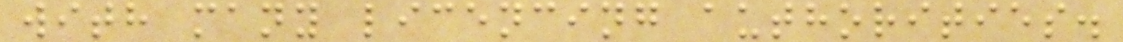with many licencing authorities.
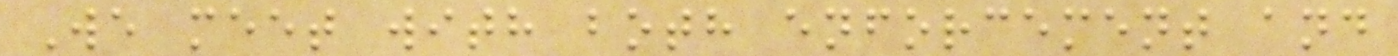We meet with both enforcement and
